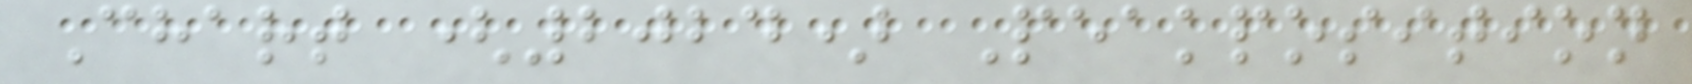Chart (2024) Peakposition
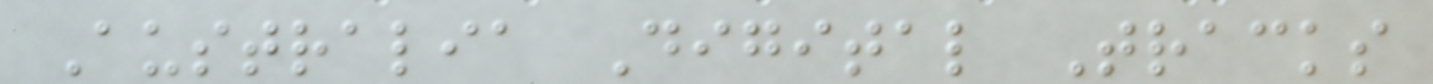Australia Digital Tracks
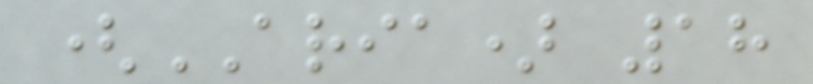(ARIA) 18
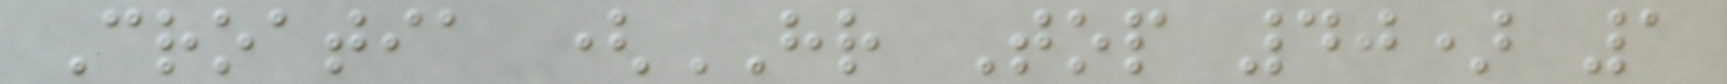Croatia (HR Top 40) 1
